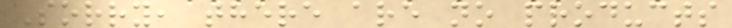Sorry, there are no products
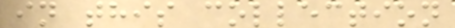in this collection
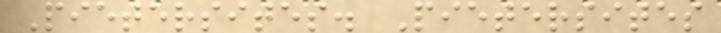Pietersites. Pietersites
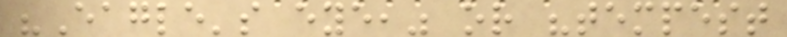"Eagle's eye," or "tempest
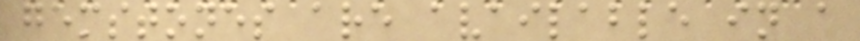gemstones are available in a
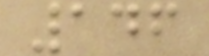146
